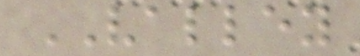VALLEY
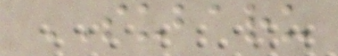SUBARU
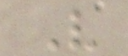V
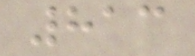813
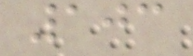103
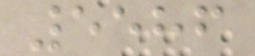5586
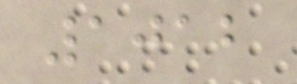1012
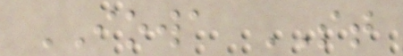IOWA ST
